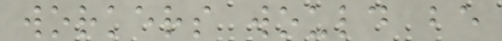workers would be
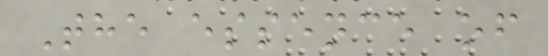The essence of
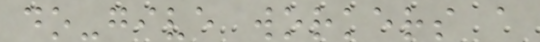do-give workers a
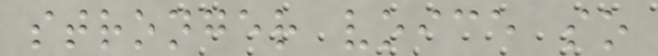stronger voice so
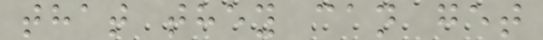that they can get
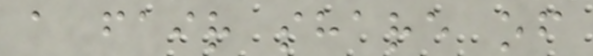a fair share of
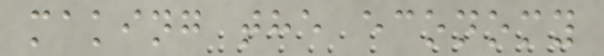making the economy
